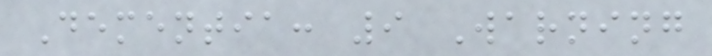Dementia: 9 Warning
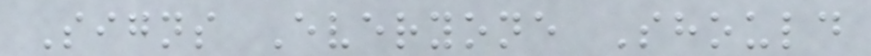Signs Everyone Should
